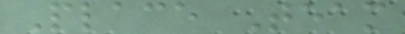Place Team
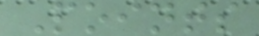Points
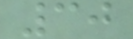30
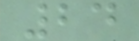24
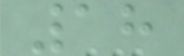18
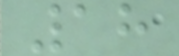18
